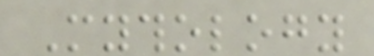Mythology
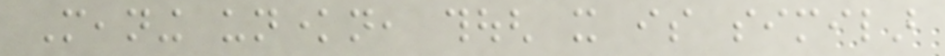Meaning unknown, though it is similar
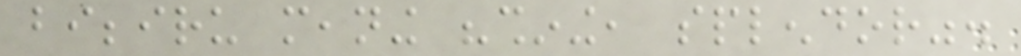bibbiru meaning "shining, splendor".
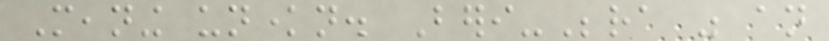Meaning unknown. Beri-Bera was an
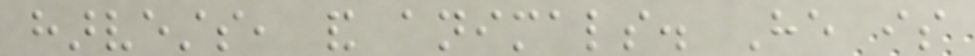harvests, and animals. He is
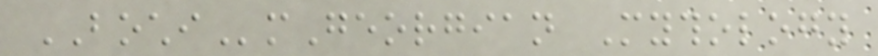BOCHImGeorgian Mythology
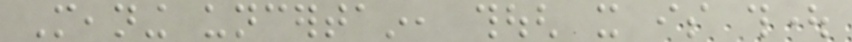Meaning uncertain, though it is thought
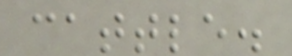cattle.
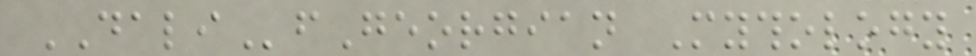DALIfGeorgian Mythology
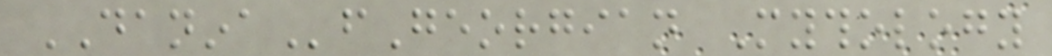DANINAfGeorgian Mythology
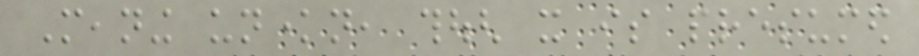Meaning unknown, though it is presumed
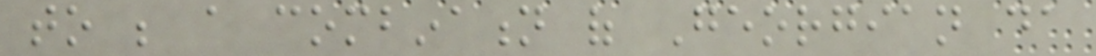to be a combination of Georgian da
